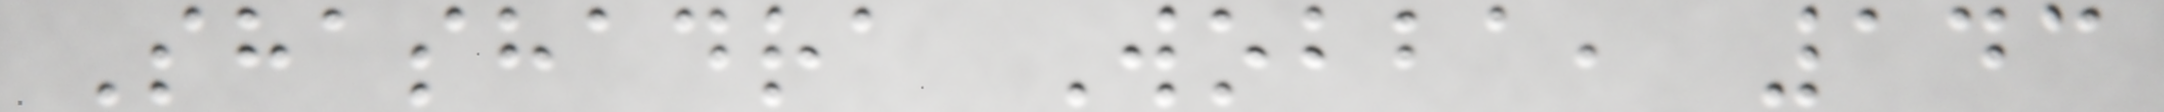Shashadra Wobba, 143
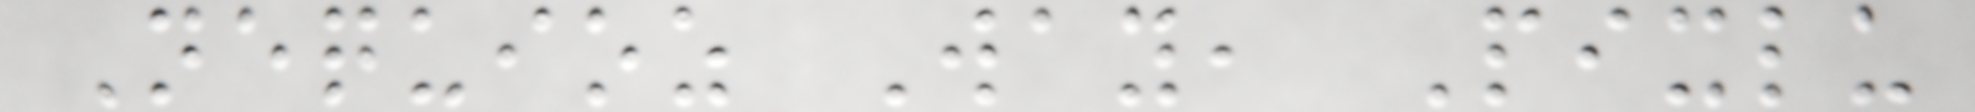Nequioz Way, Pixlu
